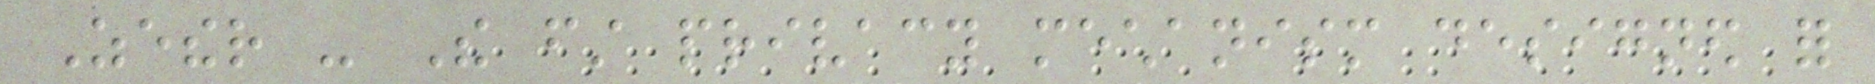Zether - The first privacy mechanism designed for
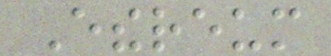Ethereum
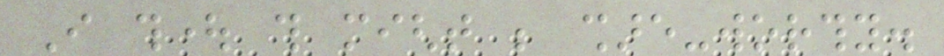I thought this might be share-worthy.
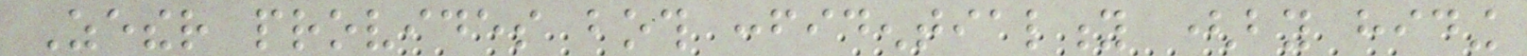Zether provides both confidentiality (by hiding
